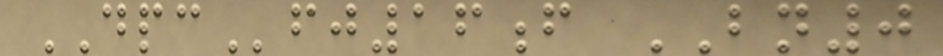DPCfj16f BN0
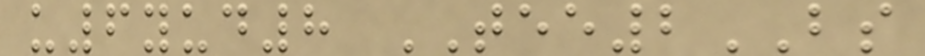u6yud8 TEE2BS
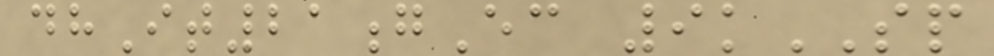dhIt21gEc 9kSP
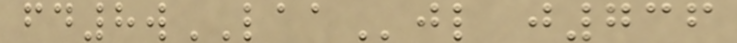fd8wLAAjl j736
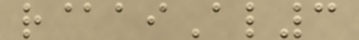r@aiAl3
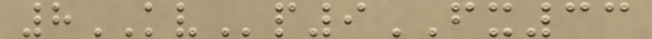8KVp9FX33
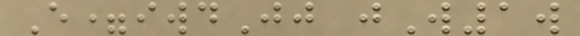E=iwdJj jW1w
